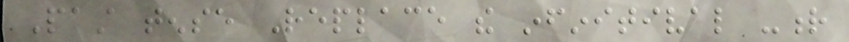Past tense Replace the infinitival -r
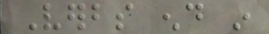Verbs end in
